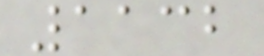1132
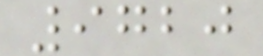9720
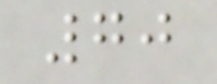70
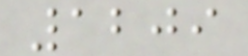1209
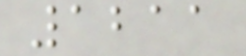1211
